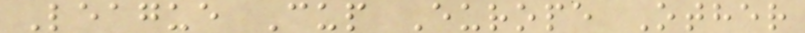League Cup Europe Other
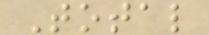Total
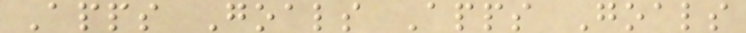Apps Goals Apps Goals
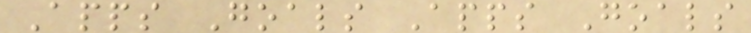Apps Goals Apps Goals
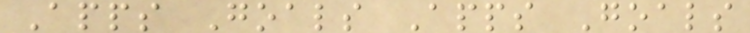Apps Goals Apps Goals
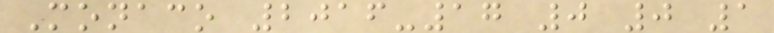Monaco 2016-17 0 0 1
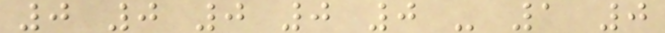0 0 0 0 0 - 1 0
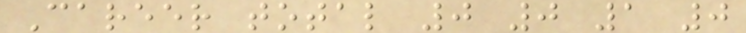Career total 0 0 1 0
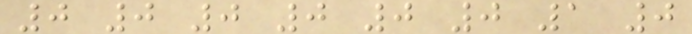0 0 0 0 0 0 1 0
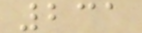231
